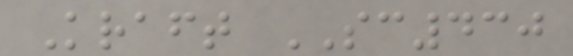Kraft SC430
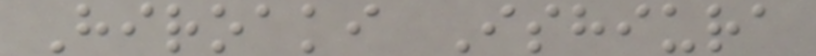Hiroaki Ishiura
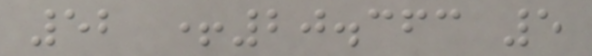52 +20.363 5
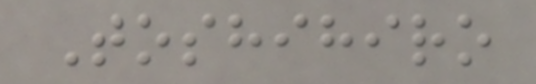Toshihiro
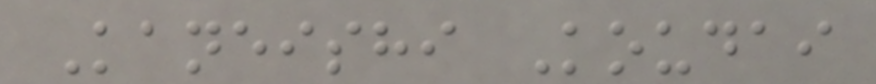Kaneishi Koudai
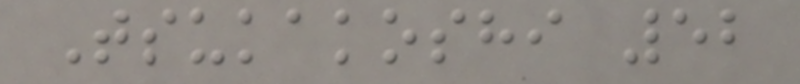Tsukakoshi 52
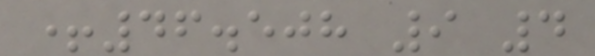+46.508 9 4
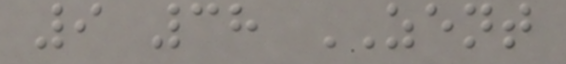9 38 ZENT
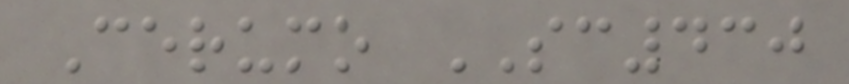Cerumo SC430
